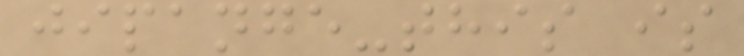jipange-this is
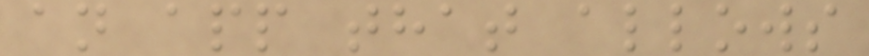an app that allows
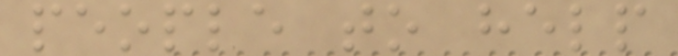people to help
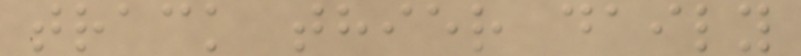track thier daily
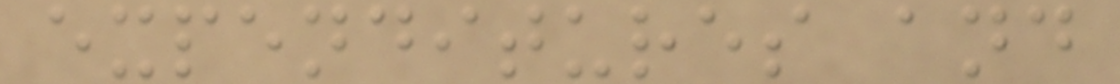expenditures and
